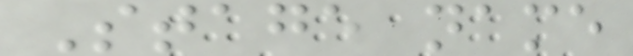Stage name
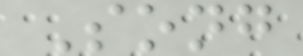Song
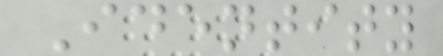Identity
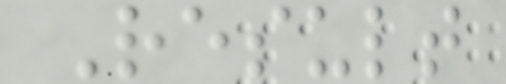Result
